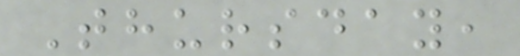Thursday,
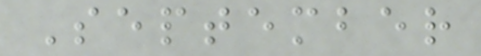September
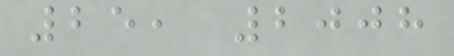25, 2008
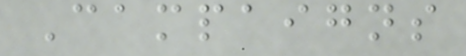Campaigns
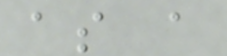as a
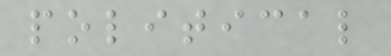political
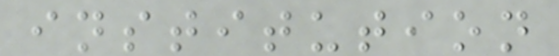institution
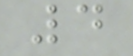4
